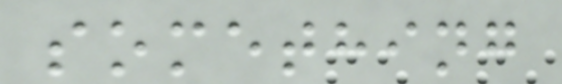something
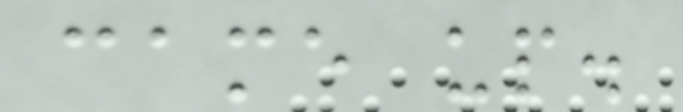came up.
